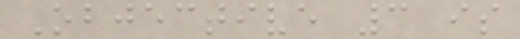Objective 3 is
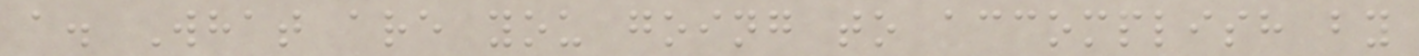a. What are you going to accomplish by
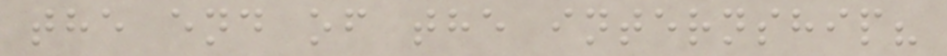the end of the internship?
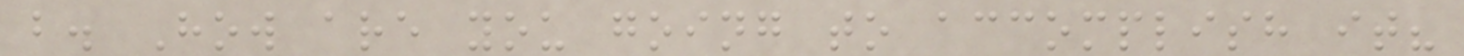b. How are you going to accomplish it?
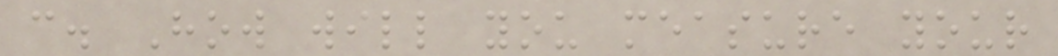c. How will you measure your
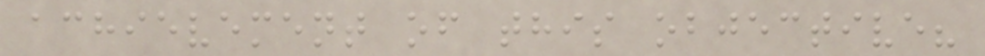achievement of this objective?
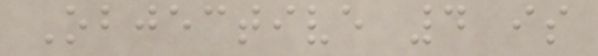Objective 4 is
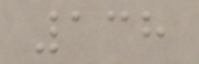138
